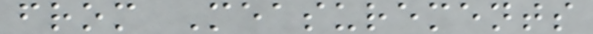from Measurements
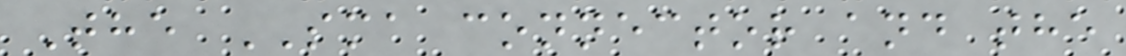The SMA connector and the
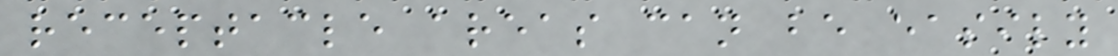receptacle areas can be easily
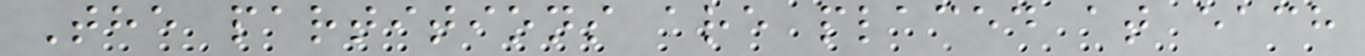The partitions are placed at each
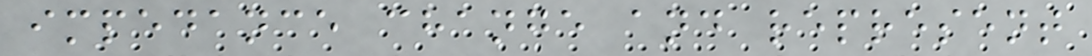impedance change and represent
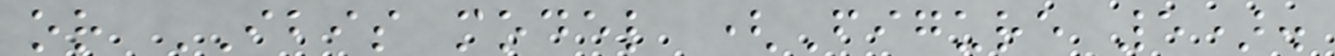or IBIS model (Figure 5).
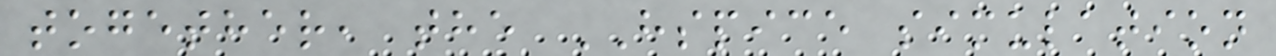together, the HSPICE simulation
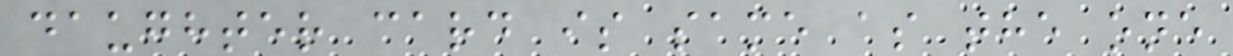daughter card is same as the one
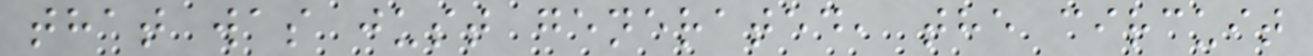that was just generated, the circuit
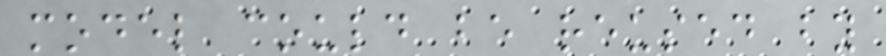model could be reused by
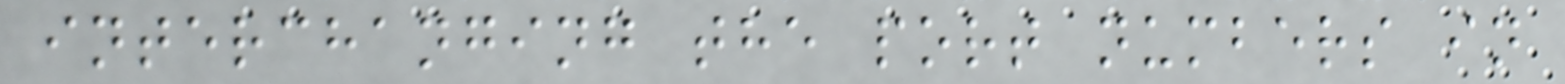interchanging the port numbers in
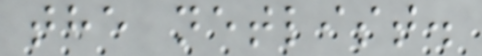the netlist.
